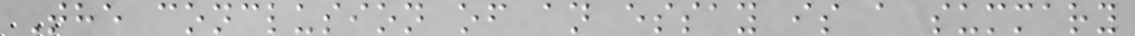The conclusion of an essay is a summary
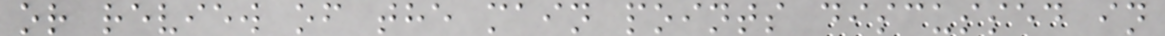or review of the main points discussed in
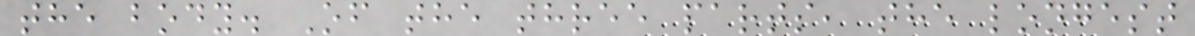the body. Of the three parts, the longest
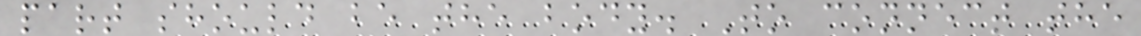part should be the body. To connect the
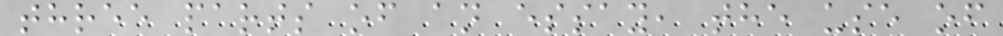three parts of an essay, the use of
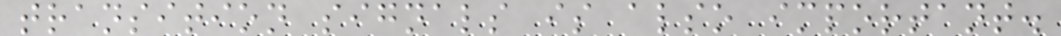transition signals is also important.
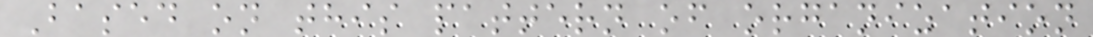Based on this pattern of organization
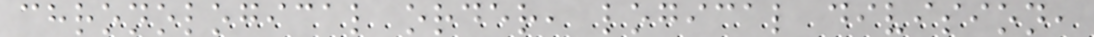chronological order, logical division,
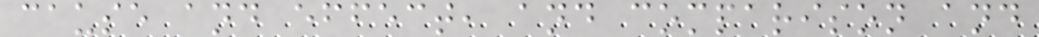cause and effect, and comparison and
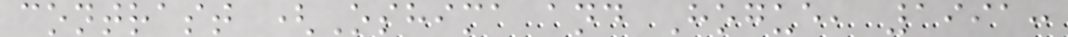contrast (Oshima and Hogue, 1991:
